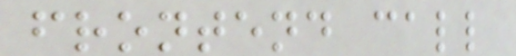frontend call
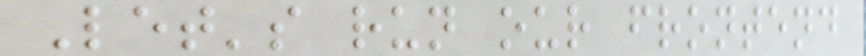Let's run our frontend
